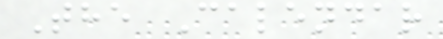The Calendar
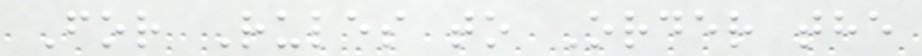For Rules to Order the
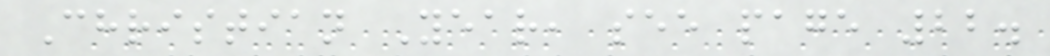Christian Year, see page 22.
